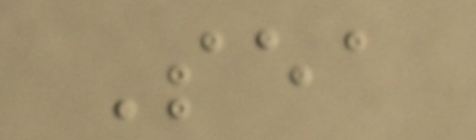Sea
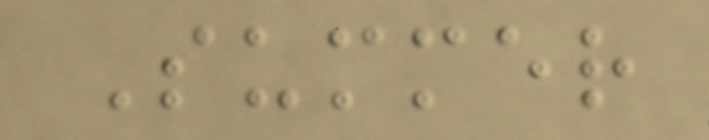Summer
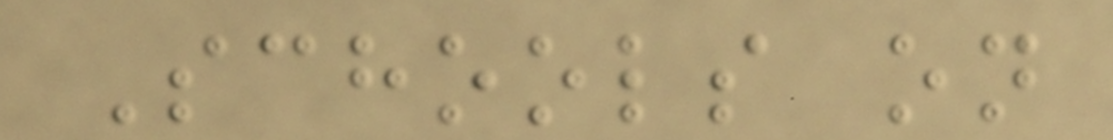Schools on
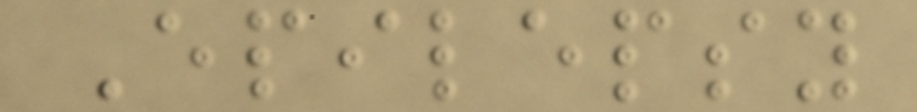Epilepsy
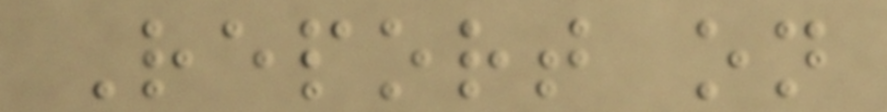Report on
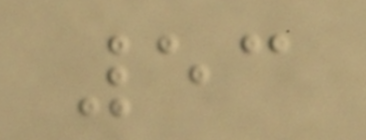53
